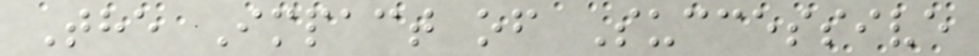The Impact of Successive
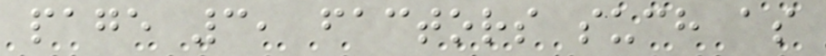page 3, factors such as
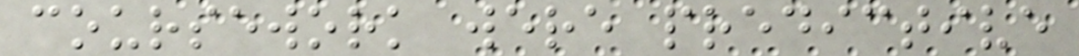coursework were predictive
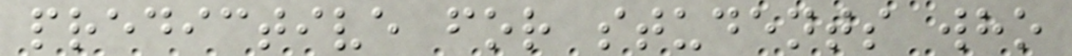predictive for students who
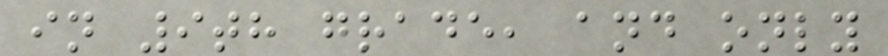in 9th grade, and only
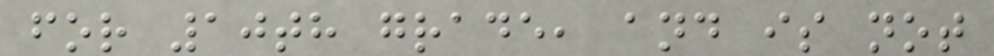for 10th grade, and is not
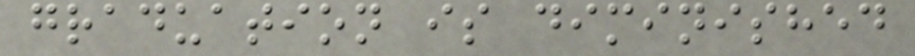graduation is diminished
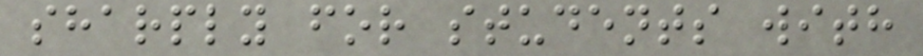sharply for students with
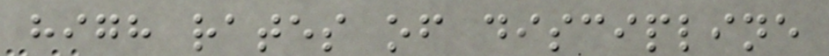high rates of discipline
